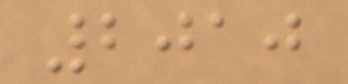2010
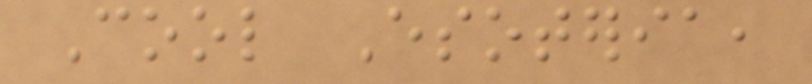Cool Esoteria,
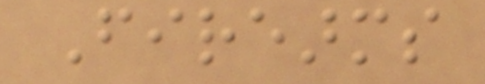Firearms
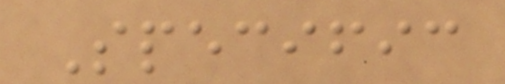Specific
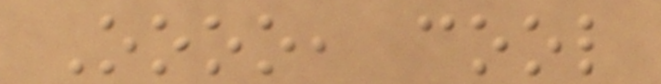Oooo, cool
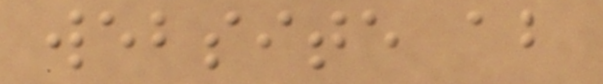website about
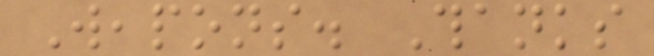Weapons. Thanks
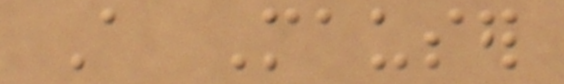A Mauser
